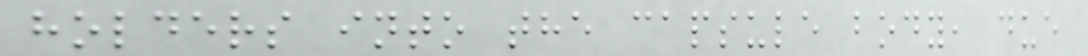holders into the capsule body, due
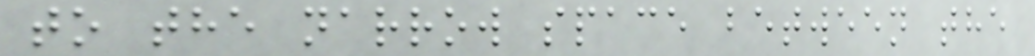to the narrow space between the
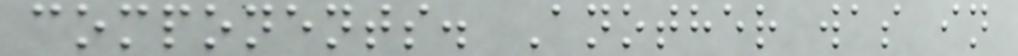components. Another was in
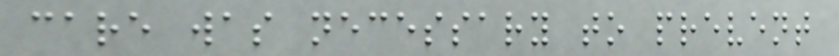care was necessary to prevent
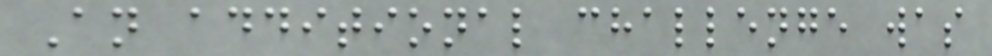An additional challenge was
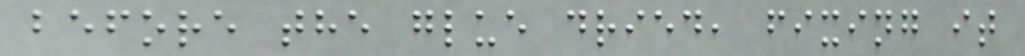before the glue dried, fixing it
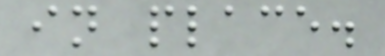in place.
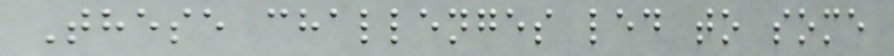These challenges led to some
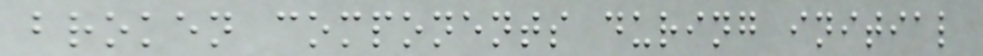broken components during initial
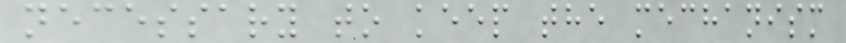necessary to keep the mechanism
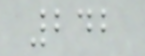242
